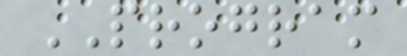PROGRAM
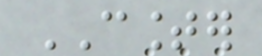COUNTER
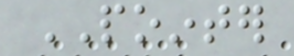POINTER
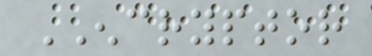ENCRYPTOR
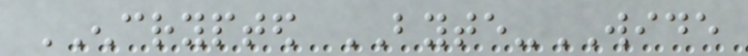ENCRYPTED BYTE-WIDE
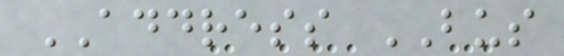ADDRESS BUS
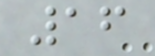16
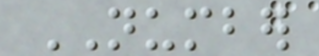NUMBER
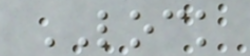LOCK
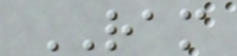RAM
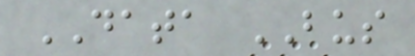DATA BUS
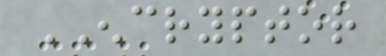ENCRYPTOR
